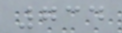734
